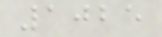1025
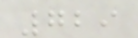729
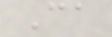Ca
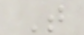T
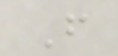F
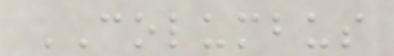COLUMBUS
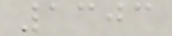1303
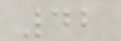42
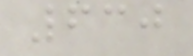630
